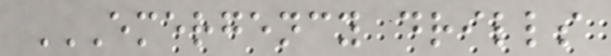EMERGENCY DRILLS
